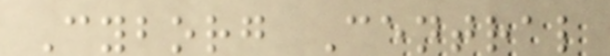Cyborg Central
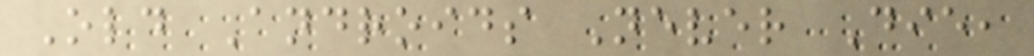Old Androids Never Die,
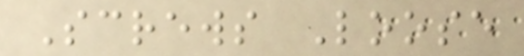Screws Loose
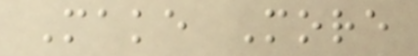Make More
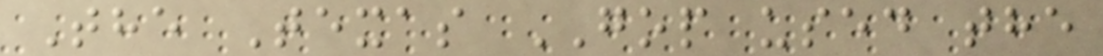The Texas GOP used the
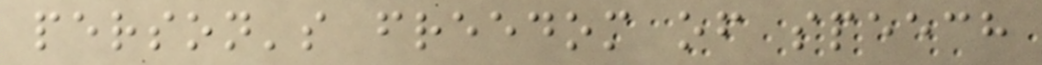person's freedom of speech
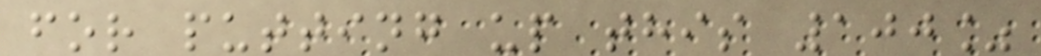for putting up this 100%
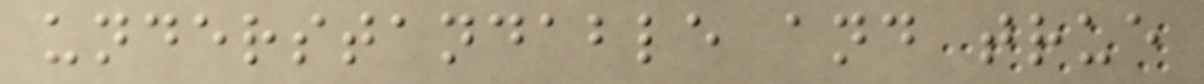understandable and true
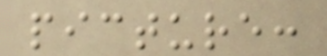picture:
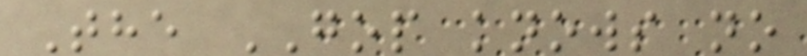The GOP knows no
